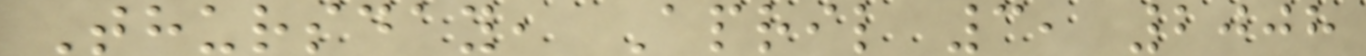Thursday, April 3, 2008
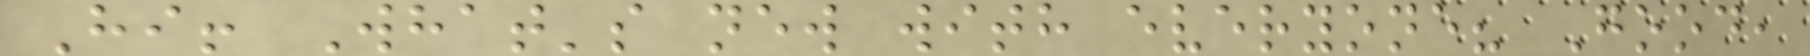Hi! What's new with everyone? Good,
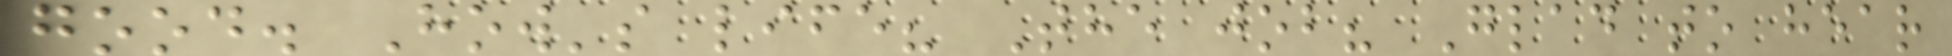good. How's life? The job? Glad to hear
